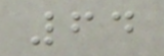64
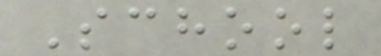School
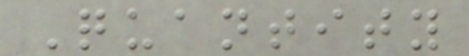Quantity
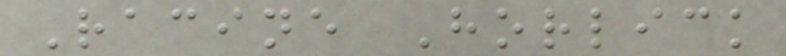Racine Horlick
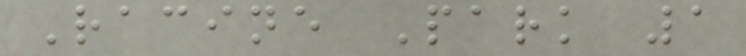Racine Park 1
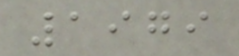1979
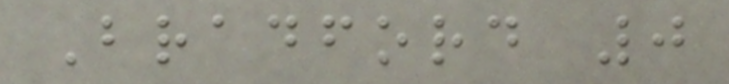Bradford 0
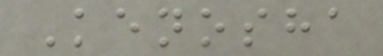Kenosha
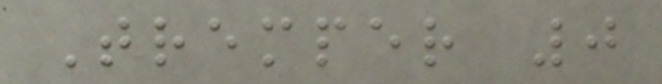Tremper 0
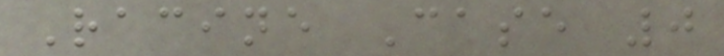Racine Case 0
